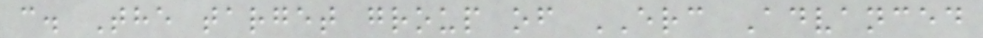c. The target group of ERC Advanced
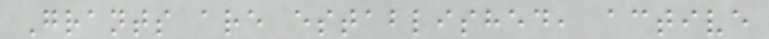Grants are established, active
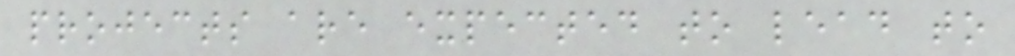projects are expected to lead to
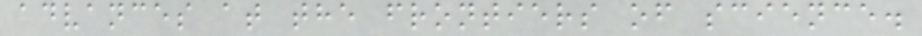advances at the frontiers of science.
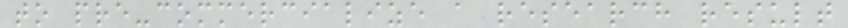to pre-commercialize a research result
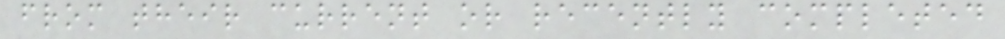from their current or recently completed
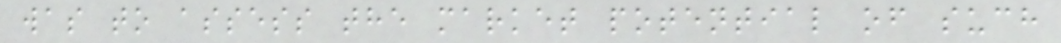was to assess the market potential of such
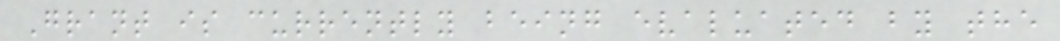Grant is currently being evaluated by the
